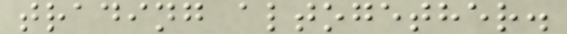trading altogether.
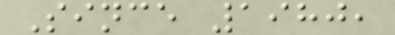Since 1980,
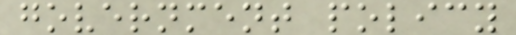government policy
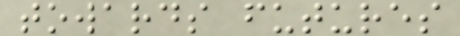towards futures
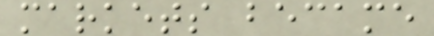markets became
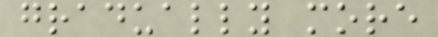gradually more
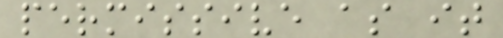permissive as it
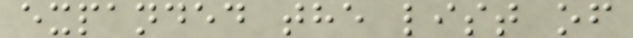expanded the list of
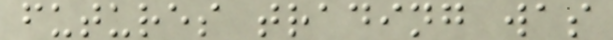futures trading was
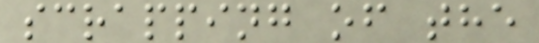scrapping of the
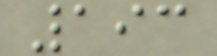193
